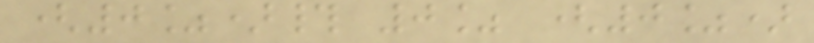(0%)# 0% (0%)
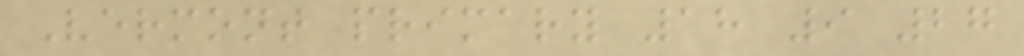Vermont primary 18 9 27
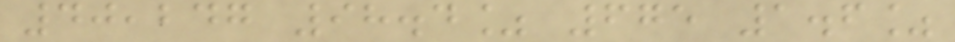40,247 98.4% 675 1.6%
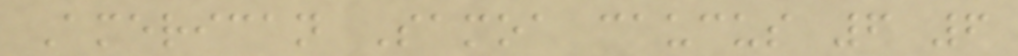American Samoa caucus 6 6
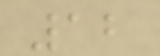12
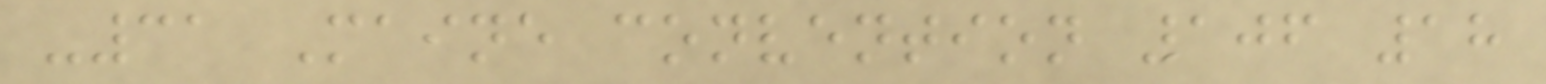-31 Maine convention 106 18
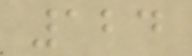124
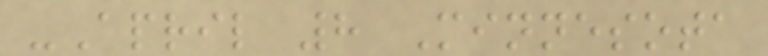-April 8 Minnesota
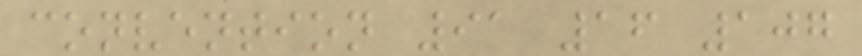convention 91 16 107
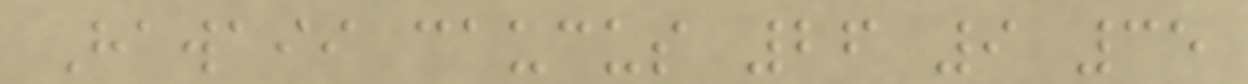Hawaii caucus 26 9 35
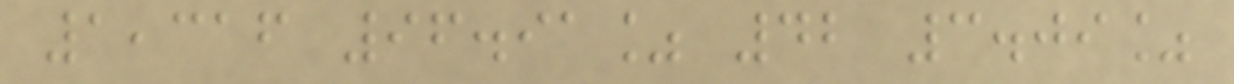1,316 96.91% 42 3.09%
